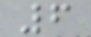6
